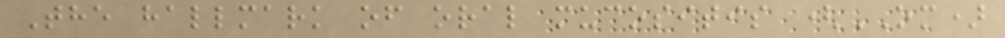The hallmark of oral mucositis (OM)
